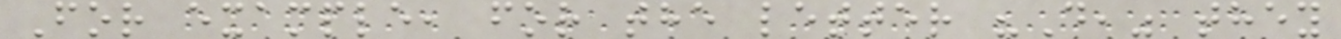For example, for the letter "D," they
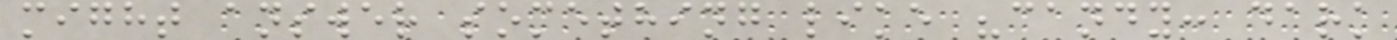might answer something like "candy: dark
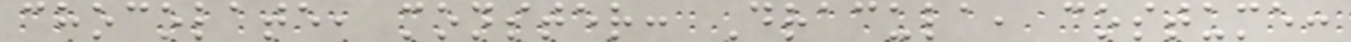chocolate, monster: Dracula, costume:
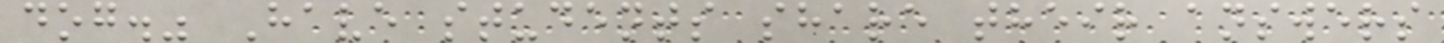dog." Have students share their answers
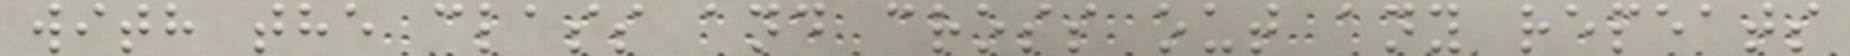with the class and cross out any repeats
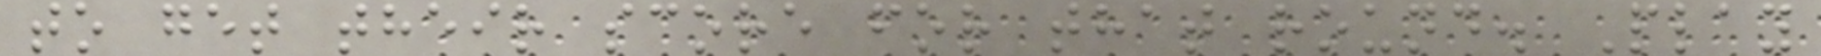to get their score for that round. Play
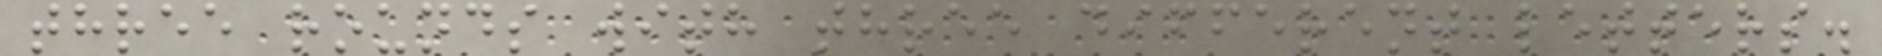three rounds with three different letters.
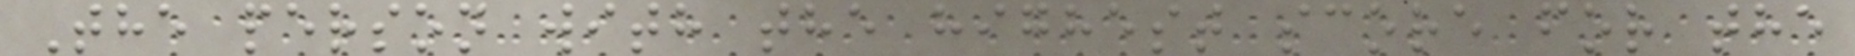The person with the highest score for the
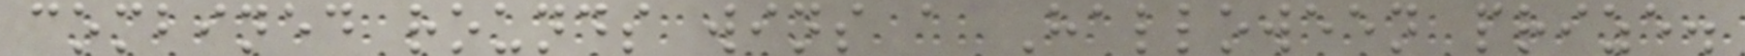combined rounds wins a Halloween prize.
